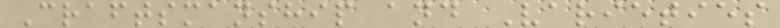Craftsmanship and Varieties
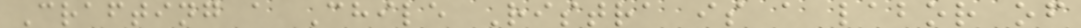Crafting a Chile Ristra is a labor of
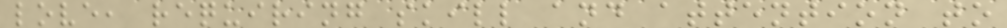love, requiring skill and attention to
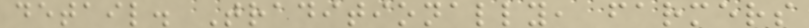detail. Traditionally, farmers
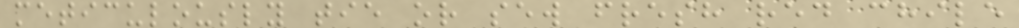meticulously tie or sew fresh red chile
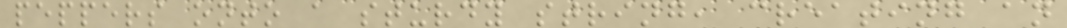peppers onto a sturdy string, creating an
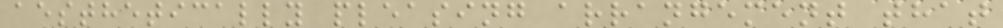aesthetically pleasing arrangement that
